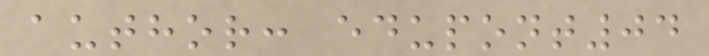author: edupont04
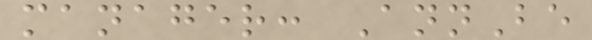manager: AnnBe
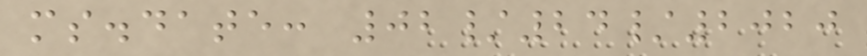ms.date: 02/24/2020
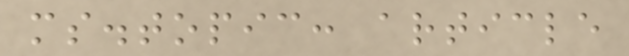ms.topic: article
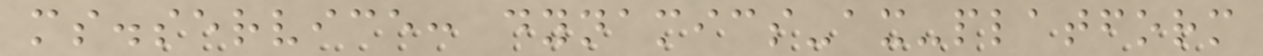ms.service: dynamics-ax-platform
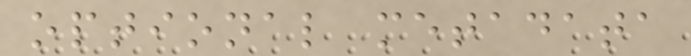optional metadata
